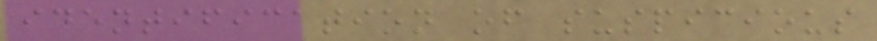identification of suspicious
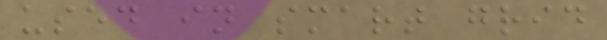used in smart grid
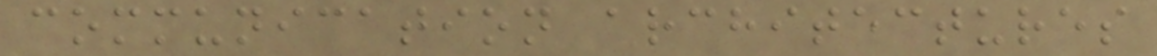communication architectures
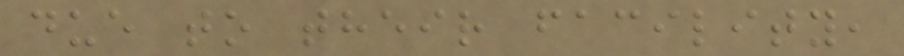due to their facility,
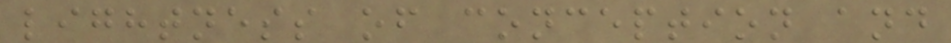lightness of conception and
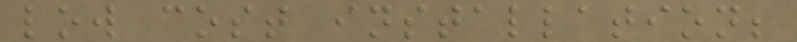low cost installation;
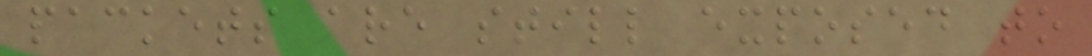packets are still exposed to
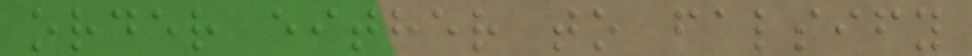order either to falsify
